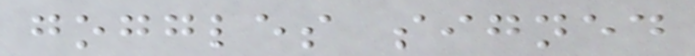goggles signed
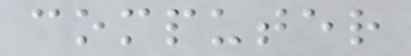computer
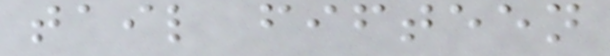tail fifteen
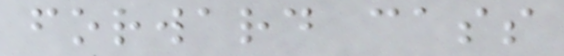forward cass
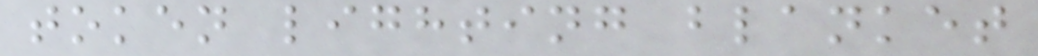token lighting blanket
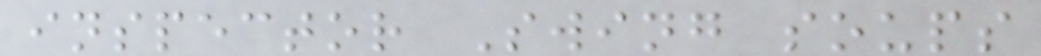inspector Swing soups
